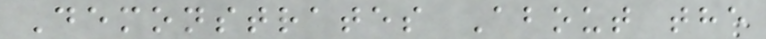Demonstrates About the
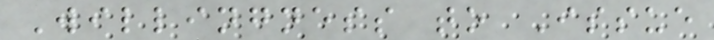Willingness to Issue
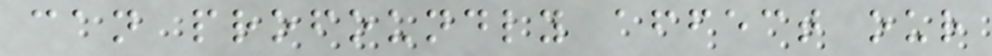can profoundly affect our
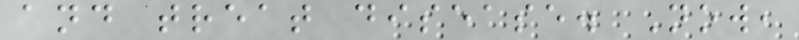and treat disease. Now,
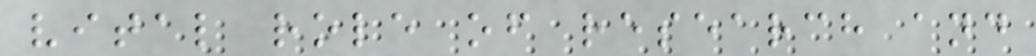vital role of research and
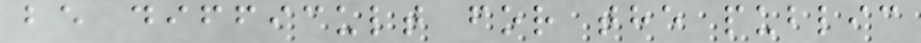be difficult for the public
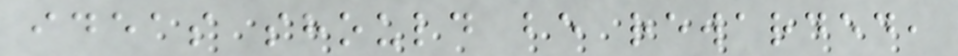ideas should be rewarded,
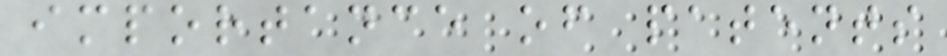importance of patents
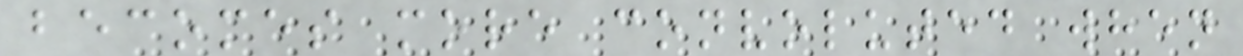becomes more convoluted when
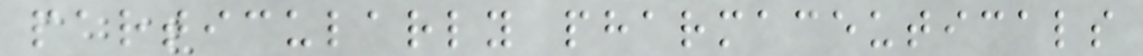particularly pharmaceuticals
